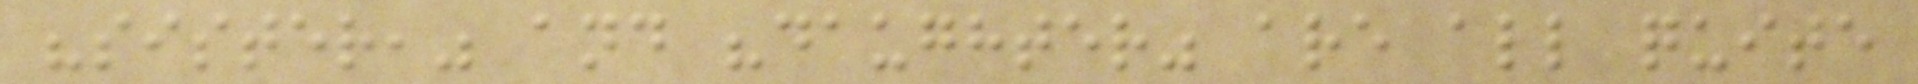"sister," and "daughter" are all quite
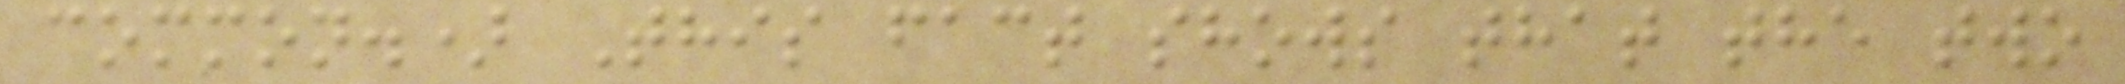common.) This fact shows that the two
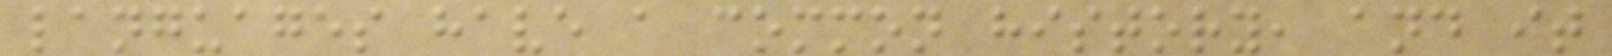languages have a common history, and it
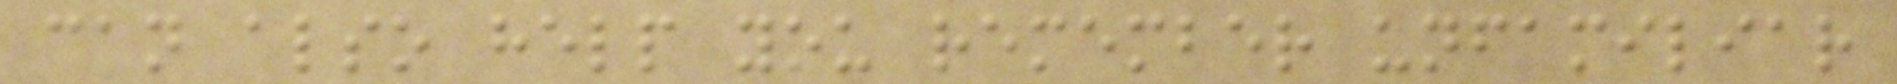can also help you remember unfamiliar
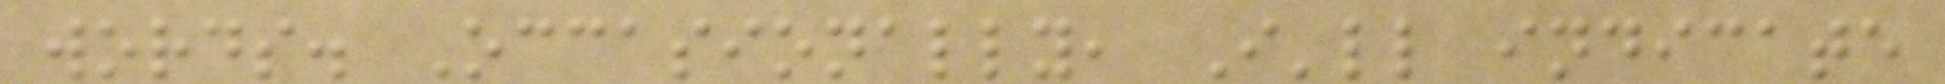words. Occasionally, I'll indicate
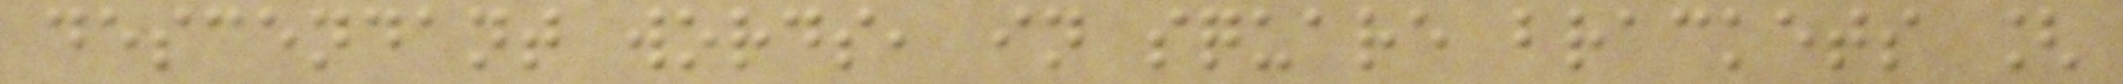descendant words, in square brackets [
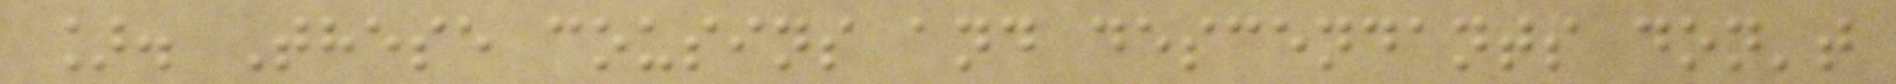]. These cousins and descendants don't
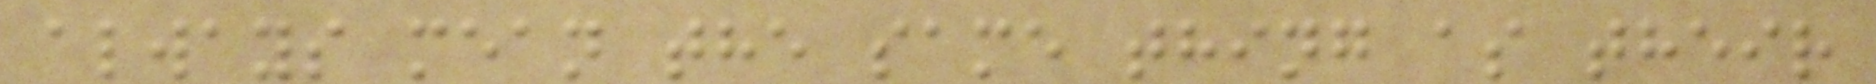always mean the same thing as their
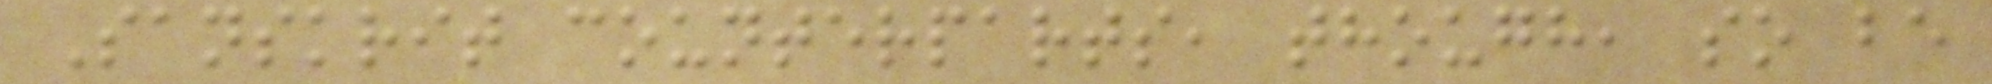Sanskrit counterparts, though, so be
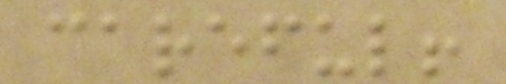careful!
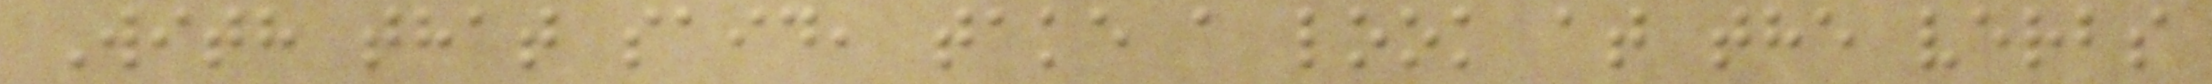With that said, take a look at the verbs
